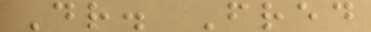Dr. Fred
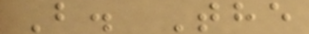B. The
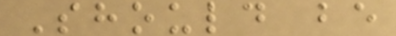Should be
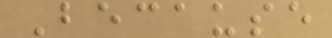Because
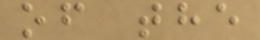of the
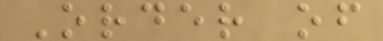Order of
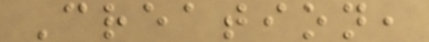Creation,
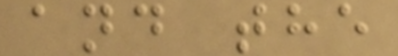and the
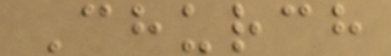Church
